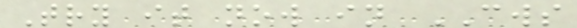Try it now in CWS
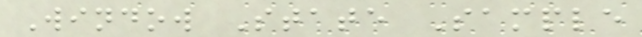Window State Sample
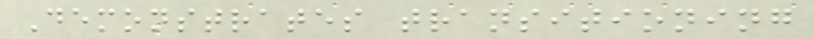Demonstrates transitioning
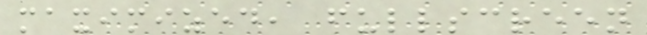maximized, fullscreen
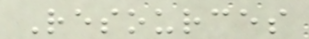Resources
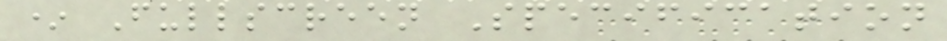* Fullscreen Specification
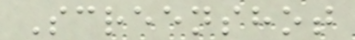Screenshot
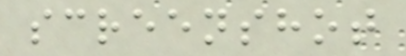screenshot
